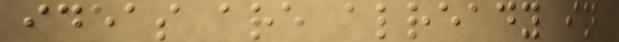ideas are already in
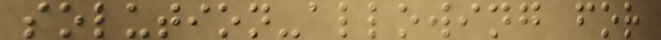solution-allowing for
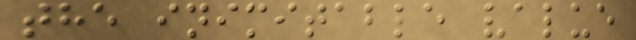the inimitable value
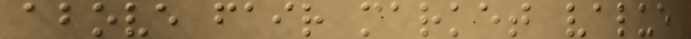above fair market value
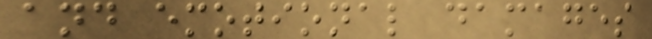and emotional damages
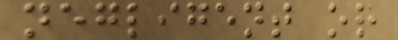negligent or
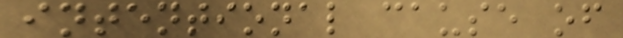intentional cause of
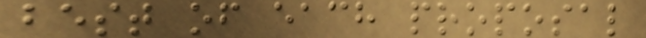best of each proposal
